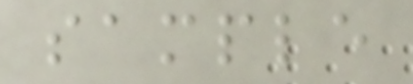sample
